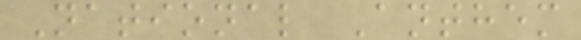National Anthem
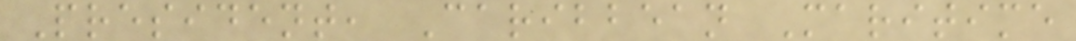President, Caribbean Maritime
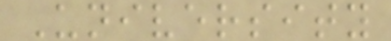University
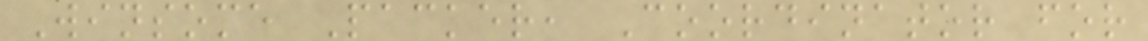Winsome Packer, Coordinator for
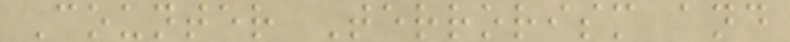Counter Terrorism and
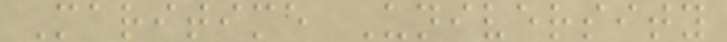Maritime University
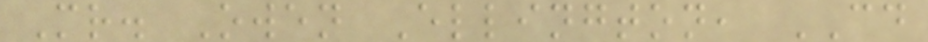Mr. Owen Ellington, CD
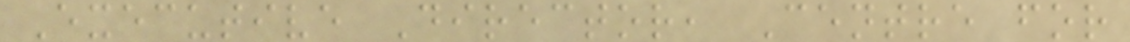Executive Director, Centre for
